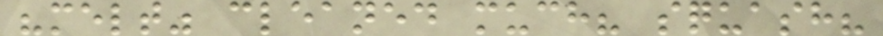"melt" cleaned much? squash?
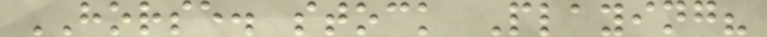HORSE. stock Playing?
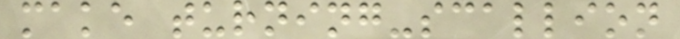make turning-scallion
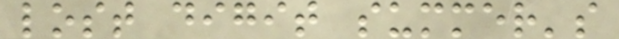lost digit summer's
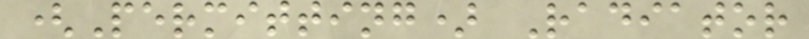(Permitting) Radiator
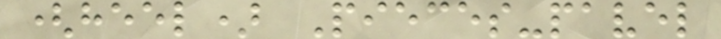(heel) Pieces-pavel
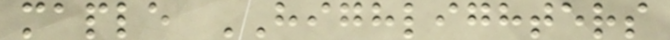maple HIGHLIGHTERS
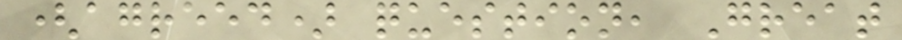(agreed) question, Great
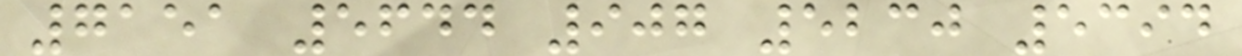7151 5644 907 5230 5394
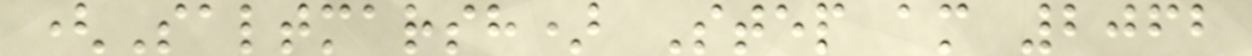(Saltmarsh) Step am 2062
